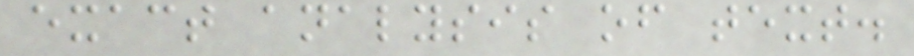exact analysis of text.
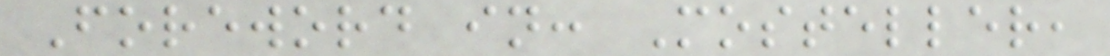Foreword in: Mosteller,
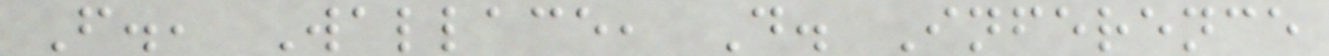F., Wallace, D. Inference
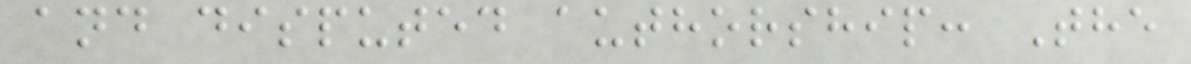and disputed authorship: The
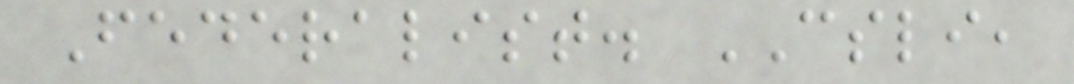Federalist. CSLI,
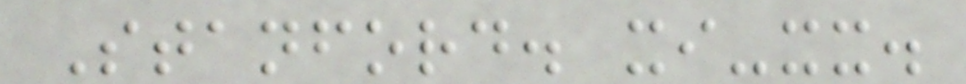Stanford. xi-xx.
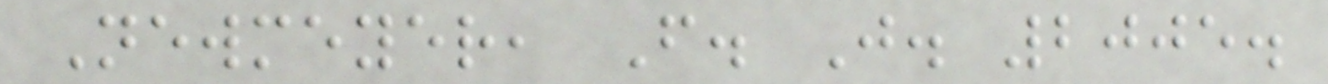Newmeyer, F. J. 2005.
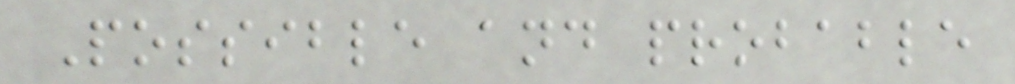Possible and probable
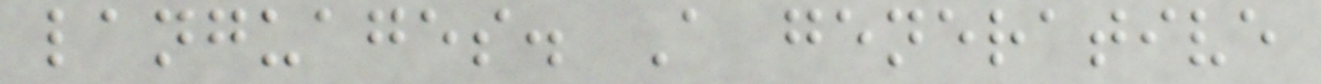languages. A generative
